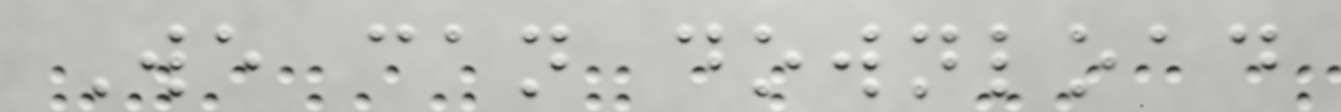We can download
